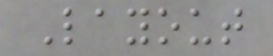Layout
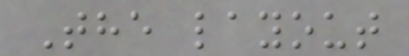The layout
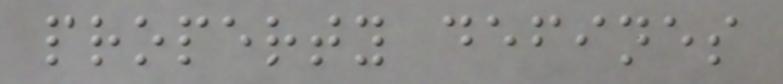property defines
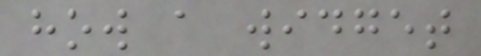how a widget
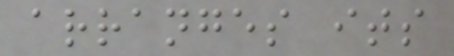arranges its
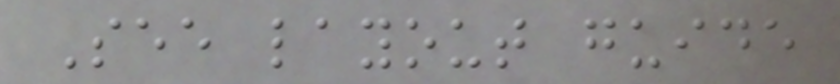See layout guide
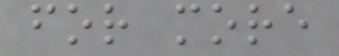for more
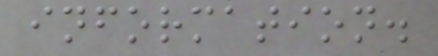information.
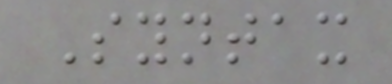Syntax
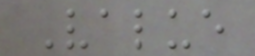Value
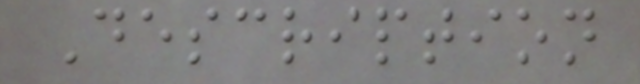Description
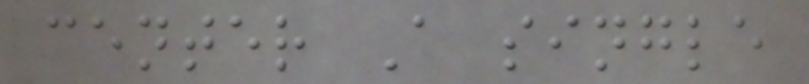center A single
